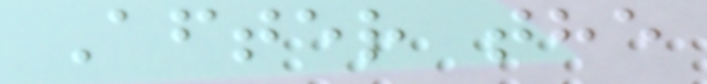After the
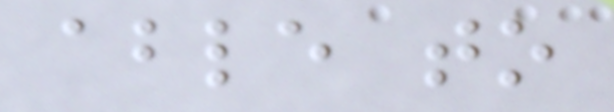able to
